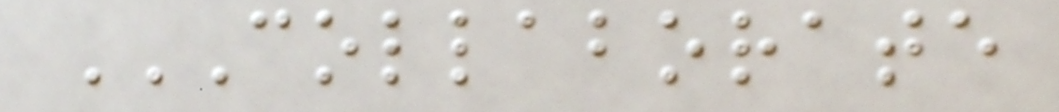COLLABORATE
